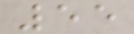55
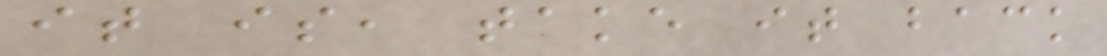it is, take it back
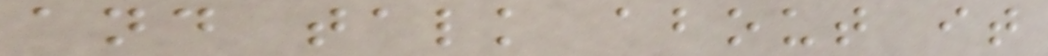and talk about it
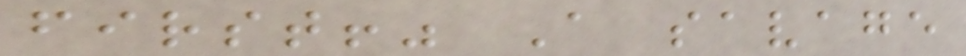first!" A savage
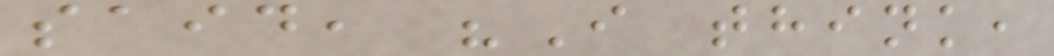said, "I think,
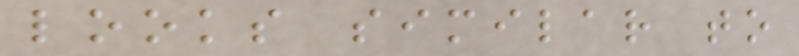looks similar to
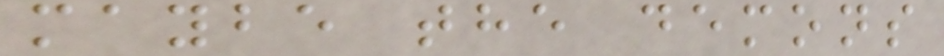maybe the demons
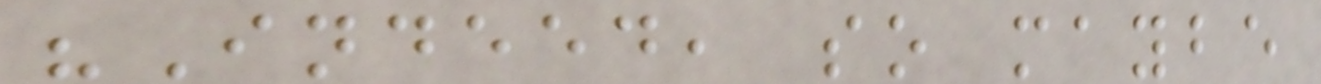"Indeed, so maybe
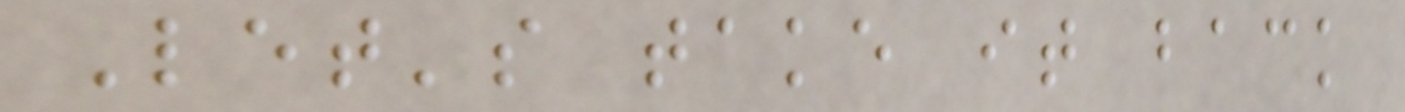Let's take it back
